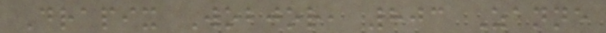Drapix Wobjor, 803 Zanne
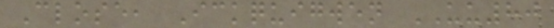Close, Ickquigwen UU80
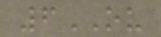6OU
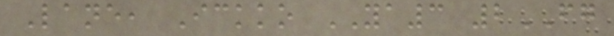Lane, Ickko YA3 2FG
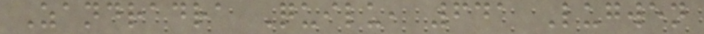Zandradra Quilu, 641 Lugwen
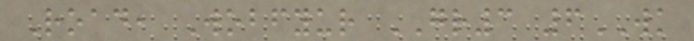Road, Wobfyur GR3 6WK
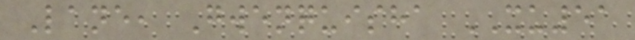Lane, Gwenquisha XU51
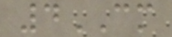4CM
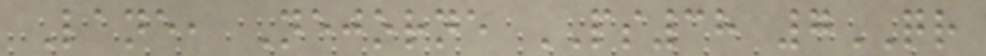Lane, Nejorne PS38 7QR
